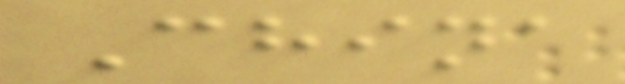China
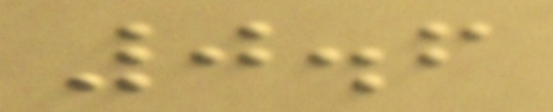0.6
